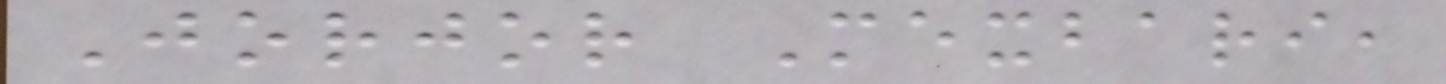Jorjor Mexbari,
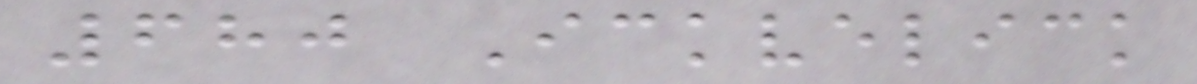680 Ickvelick
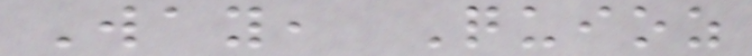Way, Quioz
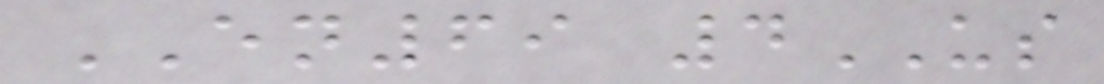EN69 4US
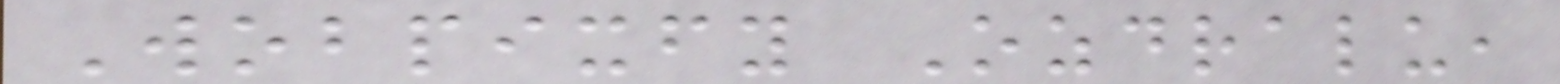Wobpixfy Ozdralu,
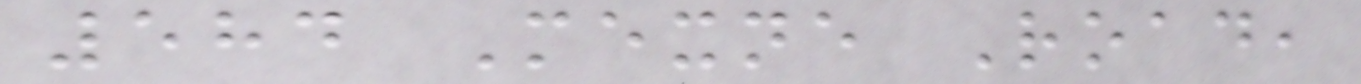584 Mexne Road,
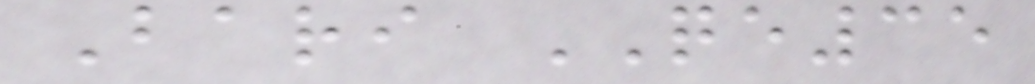Bari QE35
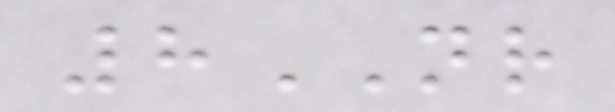8NR
